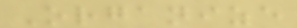Organize
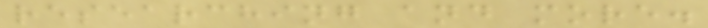researching and more.
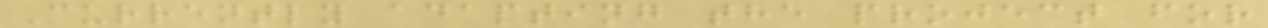Currently adapting the project for
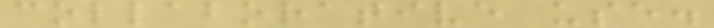collaborative use.
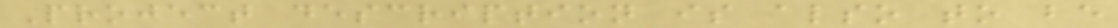Project description is also to be
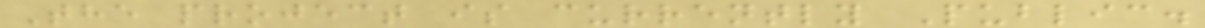The project is currently Public.
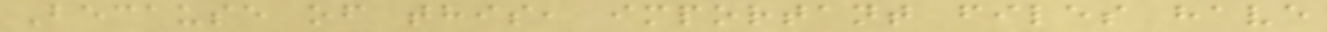Because of this, important files have
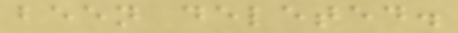been deleted.
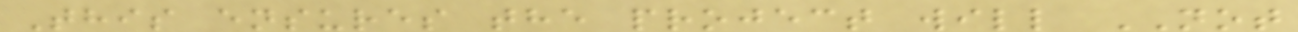This ensures the project will NOT
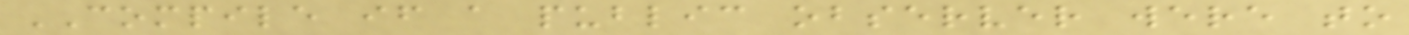COMPILE if a public observer were to
